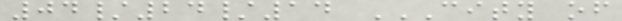04/24/14 CITY OF
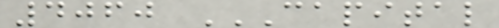4060 CAPITAL
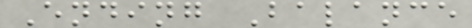Ending Balance
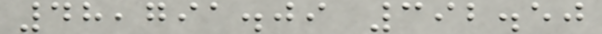48,791.09 392.50
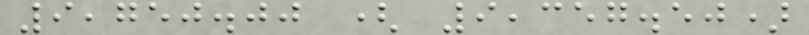9,750.00 ( 9,357.50)
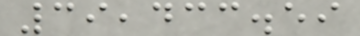39,433.59
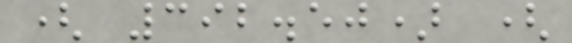( 392.50) (
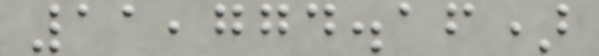11,774.16)
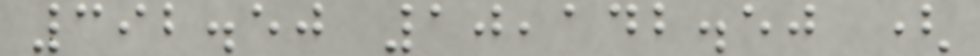392.50 10,142.50 (
